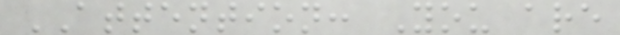ATTENTION: You are
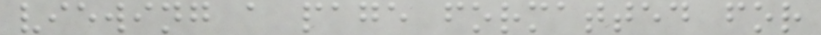viewing a page formatted for
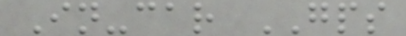In-car GPS
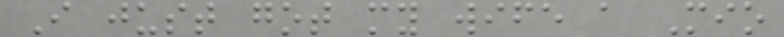I just got my wife a Mio
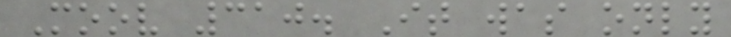Moov 310. It was only
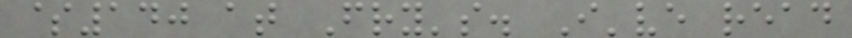$140 at Fry's. I've read
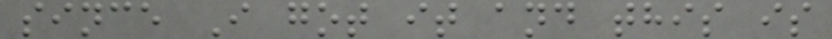since I got it and this is
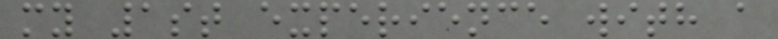my 1st experience with a
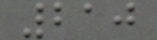210
